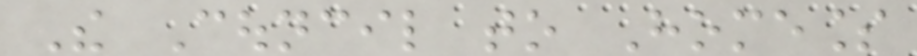The Council to Homeless
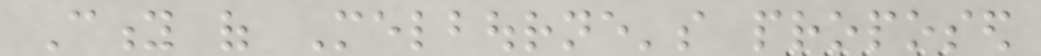City of Melbourne's proposed
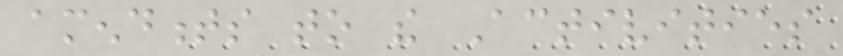amendments to the Activities
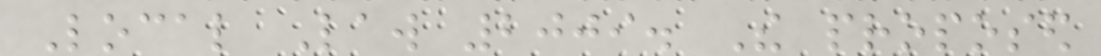Local Law 2009. The proposed
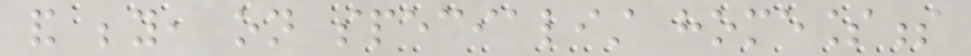and beyond, on specialist homelessness
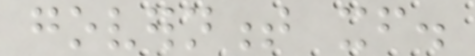government itself.
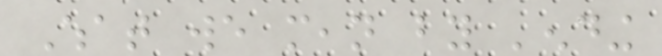What we mean by 'ending
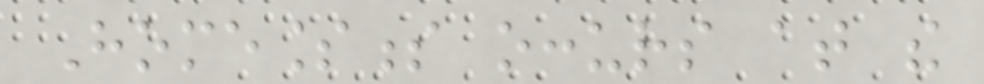Homelessness occurs at the
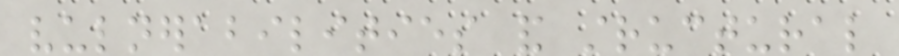vulnerabilities and structural
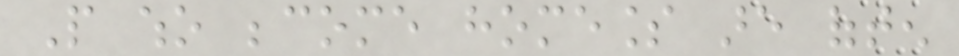People who become homeless are often
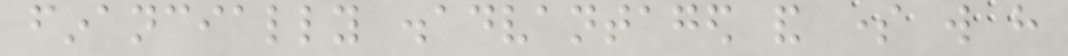financially disadvantaged and some will have
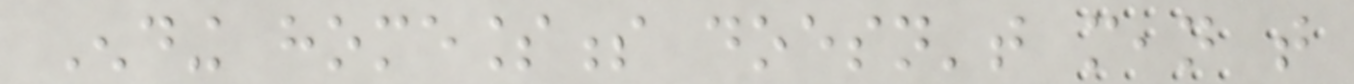Ending homelessness doesn't mean that
